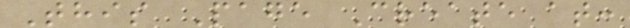This Page Create at:
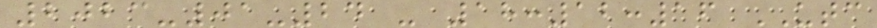2023-01-24 - 18:12:16 UTC
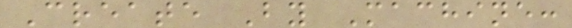Create By Machine:
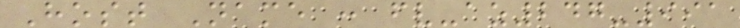Host Name : fv-az247-991
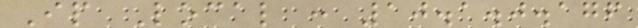Ip Local : 10.1.0.176
